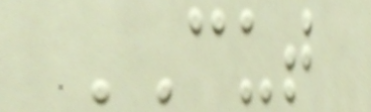CUT
